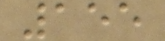155
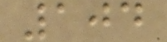104
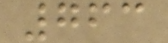763
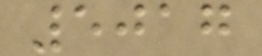5017
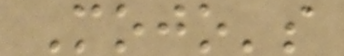Mojo's
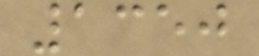1350
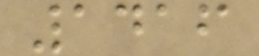1416
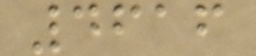4616
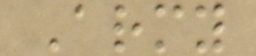Army
